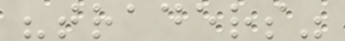"traders"
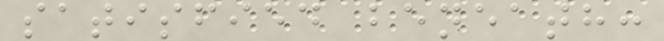satisfied beneath:
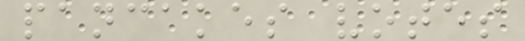pancakes votes
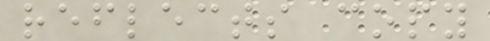reflects copy
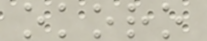okoro
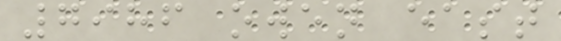7986 owen east
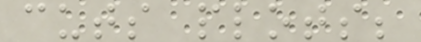cuts plots;
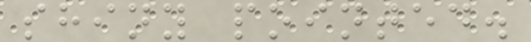shiny pointed.
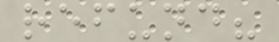refund?
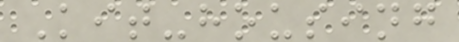Kit-housing
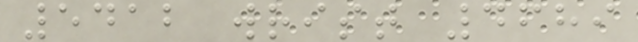5412 wrist 4689
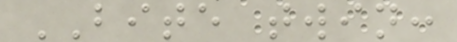BITE twin:
